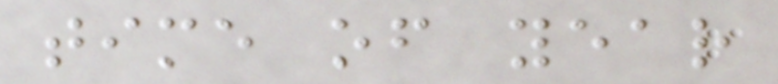time of year
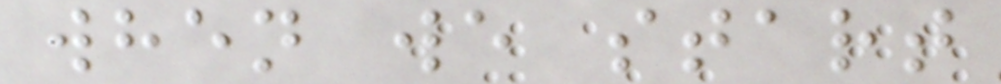when we start
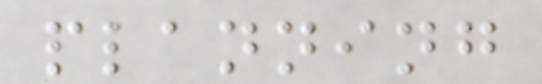planning
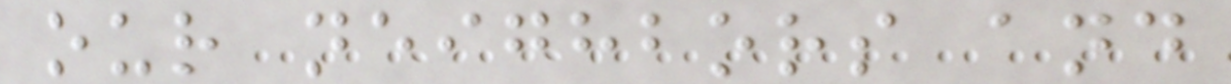our neighbors and
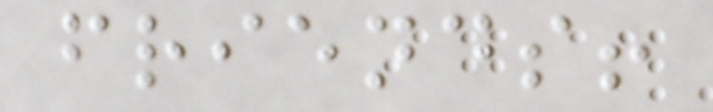friends!
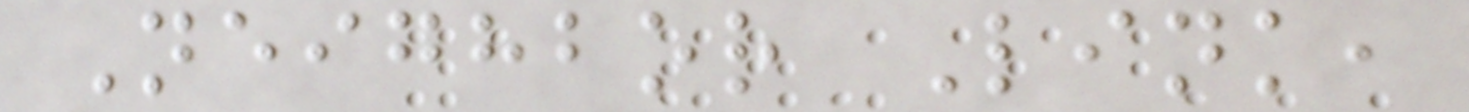Neighbor Link,
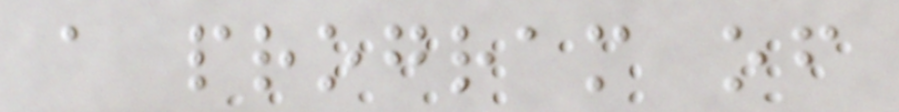a program of
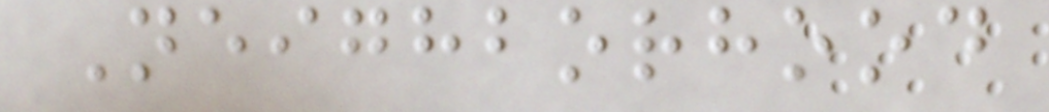Neighborhood
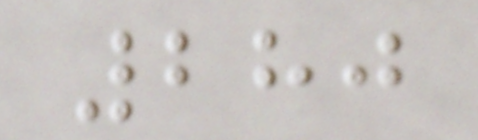280
